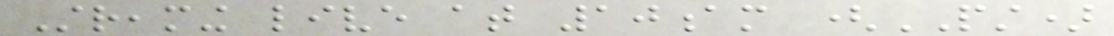Streaming live at 10am (PST)
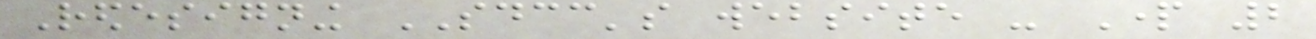Redesigning SDCC's website - Part 2
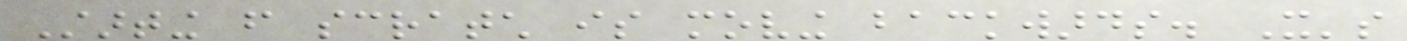Starting from scratch is moving backwards. It's
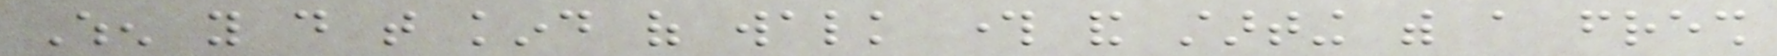When you do that kind of walk through and starting with a fresh
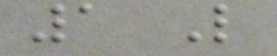1 Like
